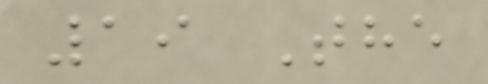19 The
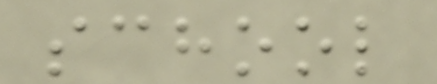school
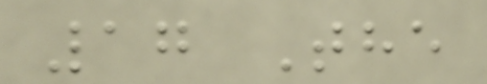17 The
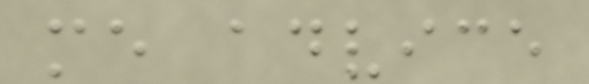me advice
